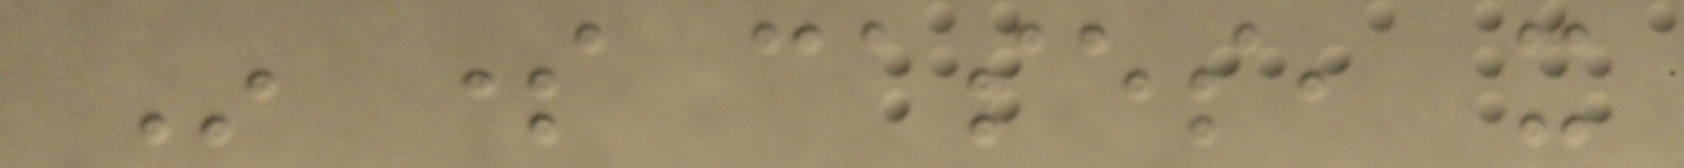In some cases, it
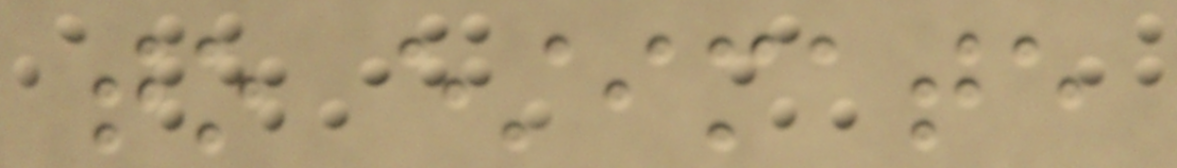to estimate
